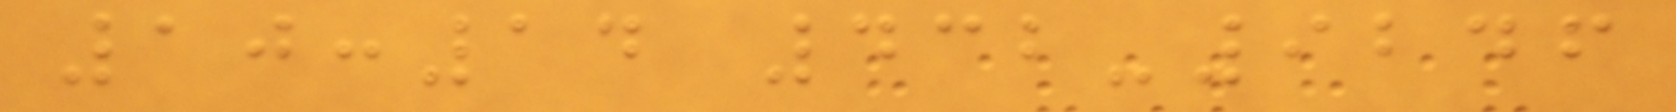10:14 432-9246
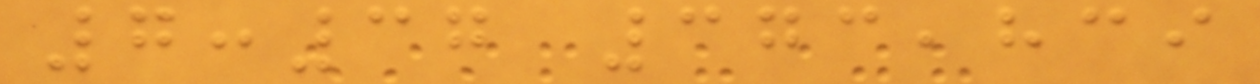7:37 373,839
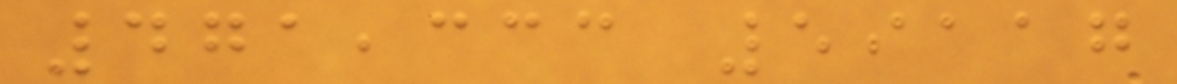471,333 59117
